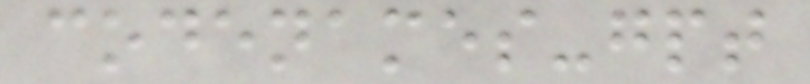codenames-gpt
